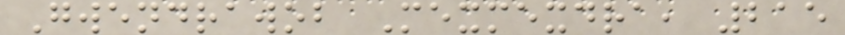Gwendrawob Mexmexdra, 215
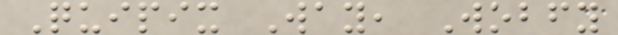Quipix Way, Wobfy
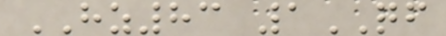HZ83 1QF
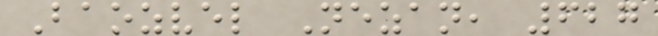Baozvel Nezan, 627
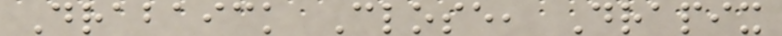Drabaick Close, Drapix
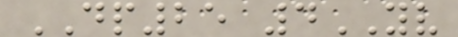DP25 4YV
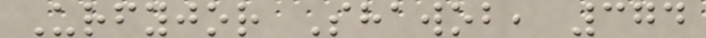Urfyjor Shawob, 374
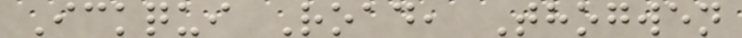Ickqui Road, Thogwen
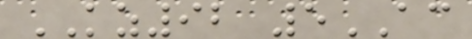KZ92 5AC
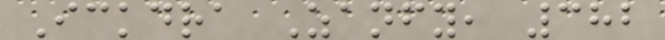Ickdra Zanfy, 382
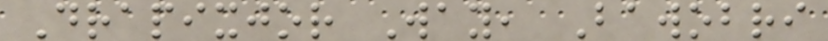Drapixjor Way, Bawobri
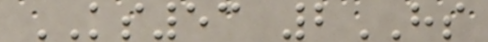KS53 2HS
